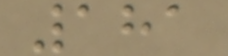181
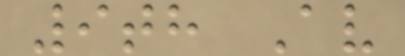9th Av
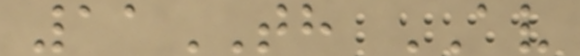11TH AV
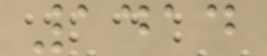1414
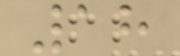18
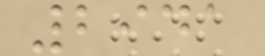2941
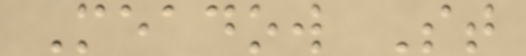Meadow St
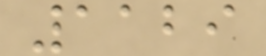1129
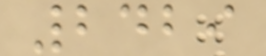2429
